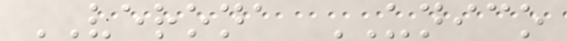VERONA UNICO
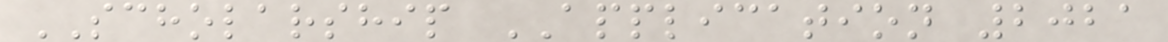SCHOLARSHIP APPLICATION 2021
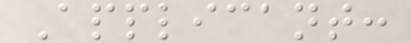Applicant:
